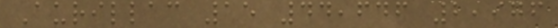Aurillac 15 44,646 2,976
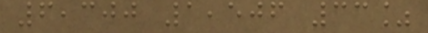6,300 1,506 33%
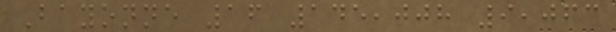Bayonne 16 145,008 9,063
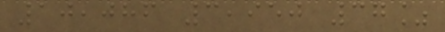10,086 3,950 37%
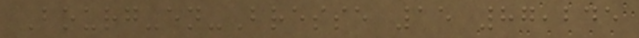Bourg-en-Bresse 15 87,245
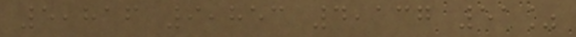5,816 9,853 4,137 51%
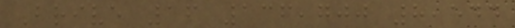Brive 16 136,700 8,544
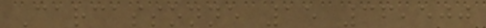Carcassonne 15 36,500
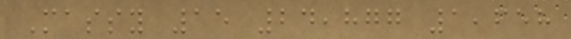Massy 15 24,877 1,658
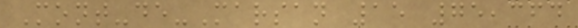Mont-de-Marsan 15 75,364
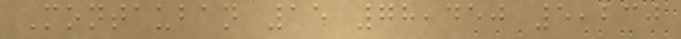Montauban 15 78,450 5,230
